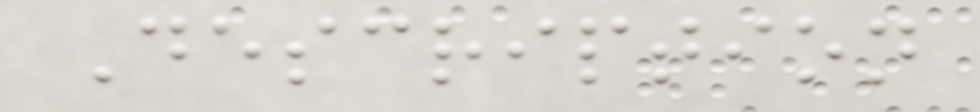Description
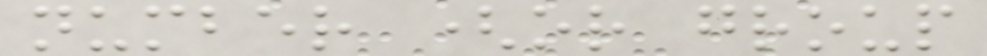number (or group
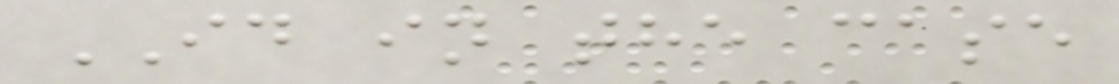ID in the case
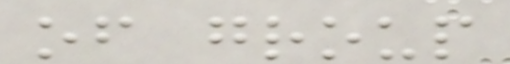of group
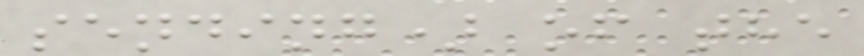sending) of the
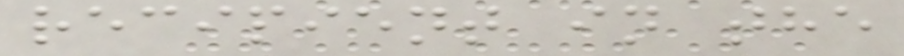recipient in the
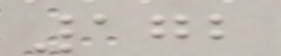172
